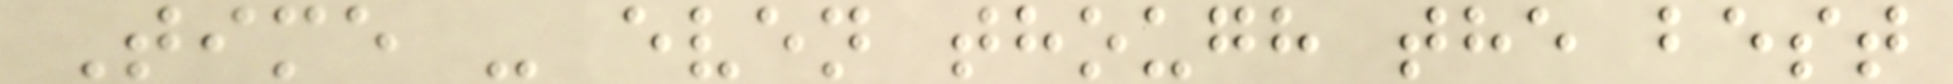Time - even though the best
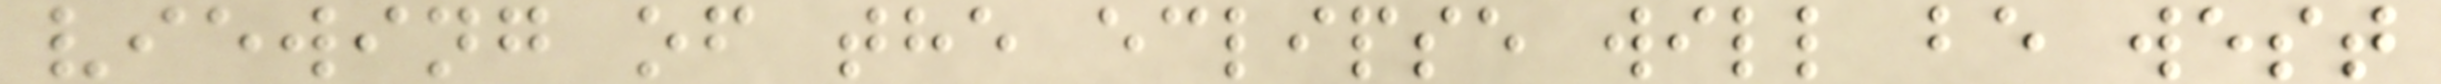viewing of the eclipse will be west
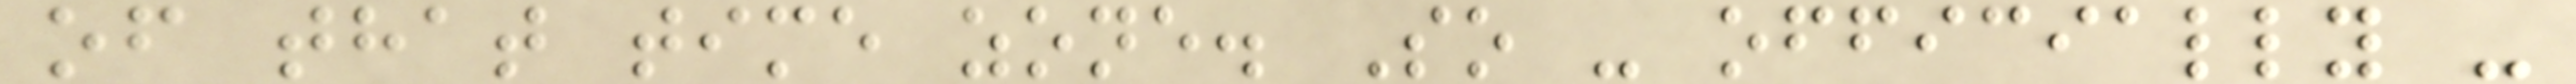of that time zone. So - officially -
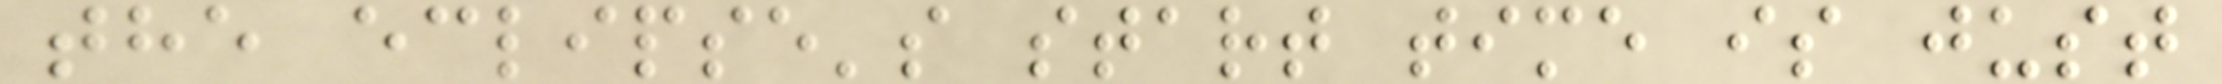the eclipse's start time is just
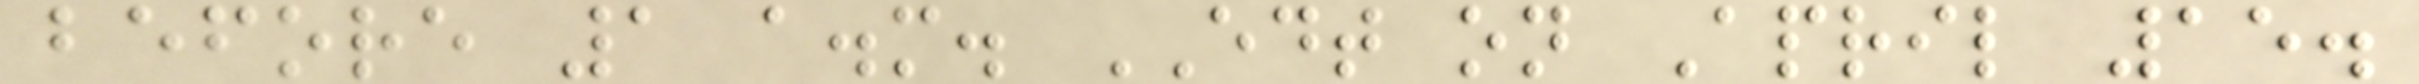before 1 a.m. EDT on April 15.
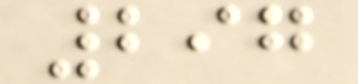297
